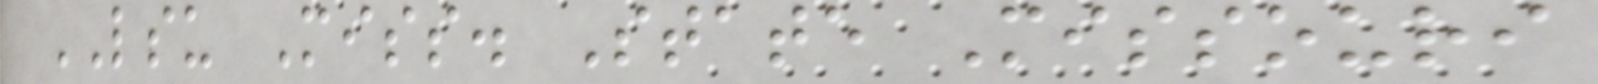LSU Miss. State Missouri
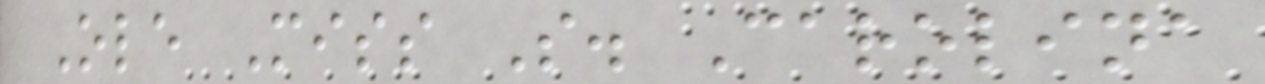Ole Miss S. Carolina
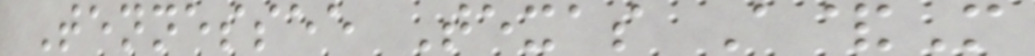Tennessee Texas A&M
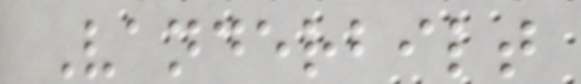Vanderbilt
